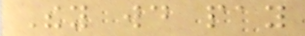They would pay
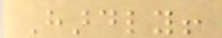Hardly!
